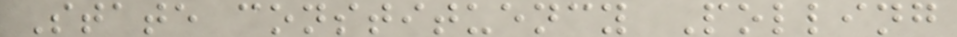State constituency Polling
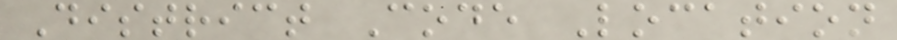District Code Location
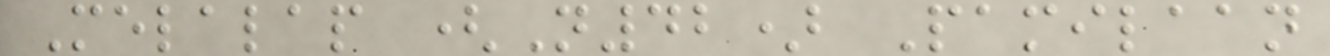Melalap (N42) Pamilaan
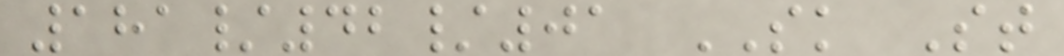181/42/01 SK St
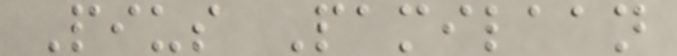Pius Pamilaan
